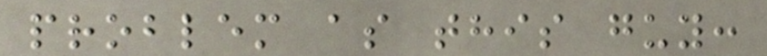problem as this guy:
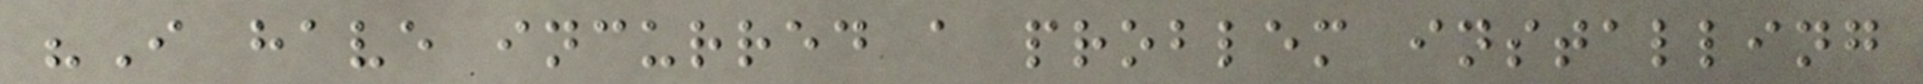"I have incurred a problem installing
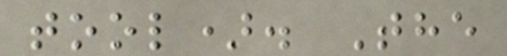tool). The
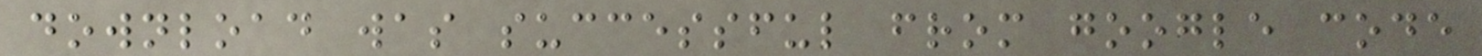download was successful from google code
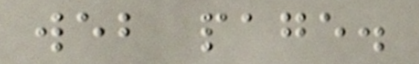web page.
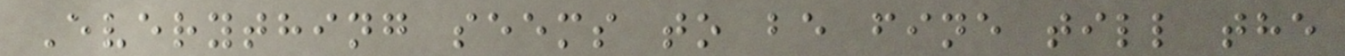Everything seems to be fine till the
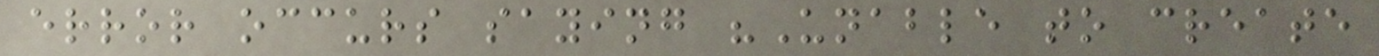error occurs saying "Unable to create
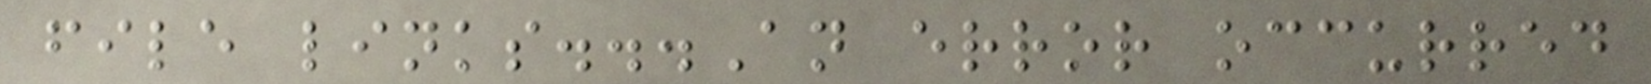file links...An error occurred
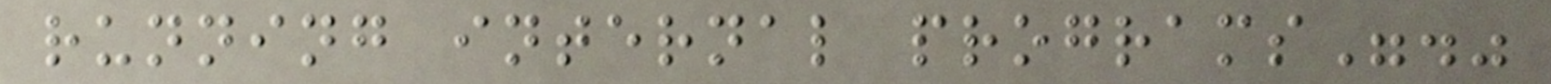running internal programs"."
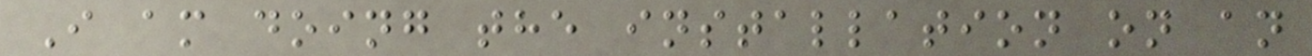I am doing the installation on an
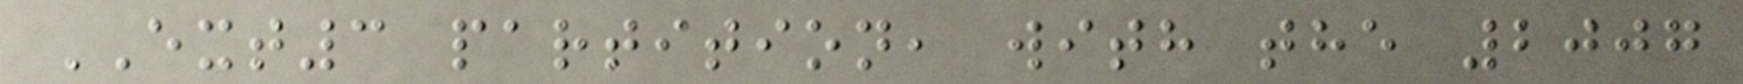EXT3 partition, with the 2007
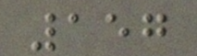157
